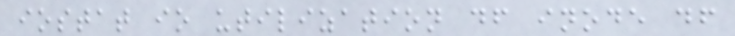iostat io utilization df inode df
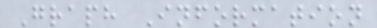Graph Information
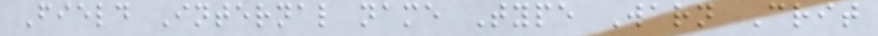Field Internal name Type Warn Crit
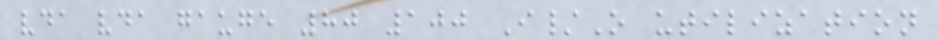vda vda gauge 80 100 I/O utilization
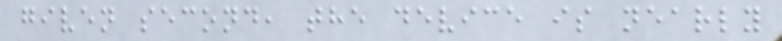given second, the device is nearly
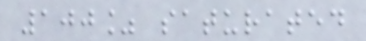100% saturated
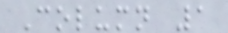Column 1
